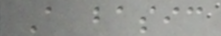A basic
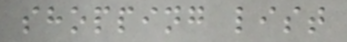shopping list
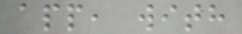app, with
